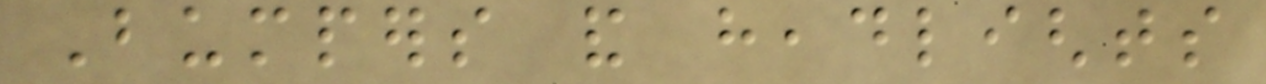Bumpers and headlights
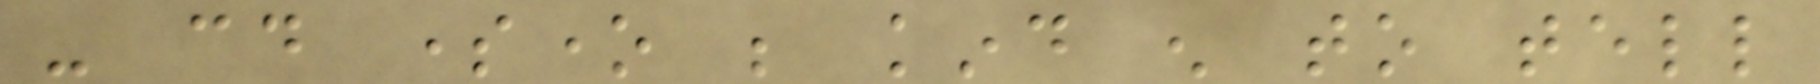- could someone be kind enough to tell
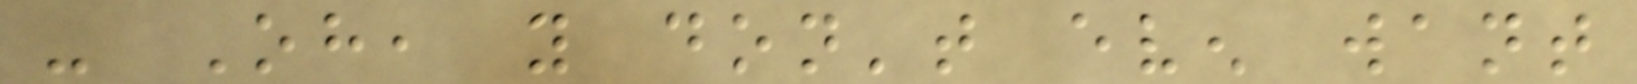- Oh, you don't even want
